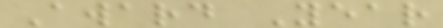Award Year
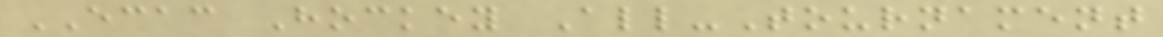ECAC Hockey All-Tournament
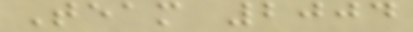Team 2004
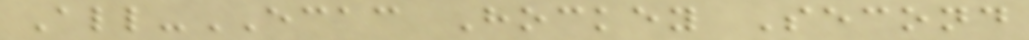All-ECAC Hockey Second
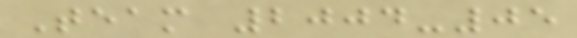Team 2004-05
